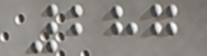287
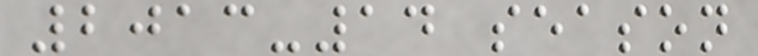2013-14 season
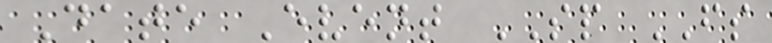Date Event SP FS
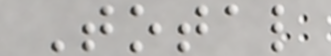Total
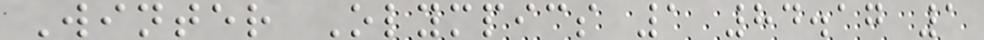Winter Olympics 1 84.17 1
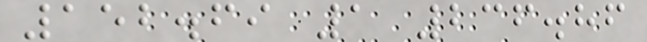152.69 1 236.86
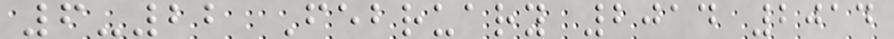6-22 February 2014 2014
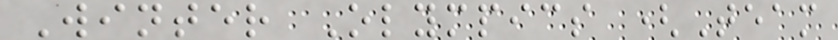Winter Olympics (Team
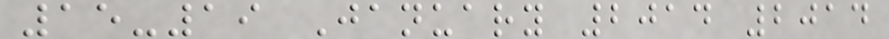15-19 January 2014 2014
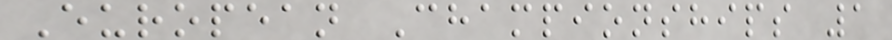European Championships 1
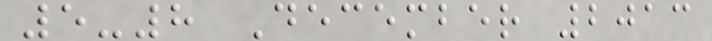5-8 December 2013
